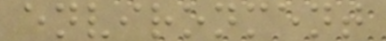environment
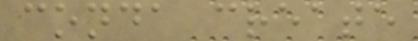conda create
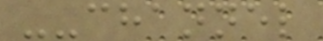--channel
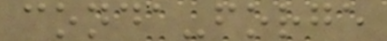conda-forge
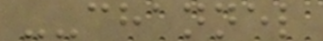--channel
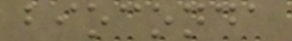bioconda
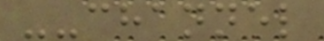--channel
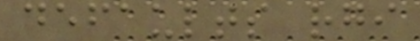defaults rgi
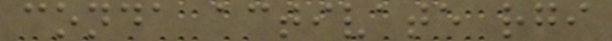conda activate rgi
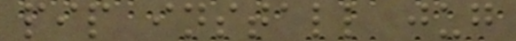pip install jug
